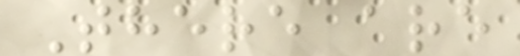There are
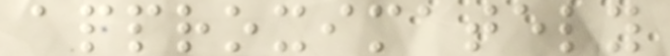approximately
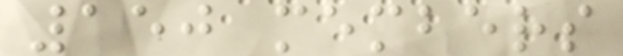150 members
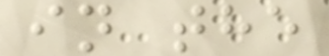in the
